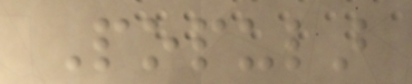Popular
